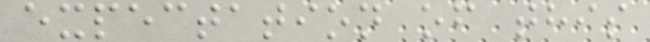expectation of this
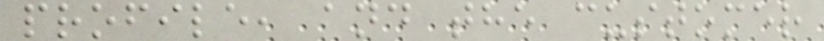profile, and the customer
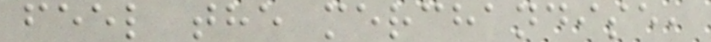feel the merchandise,
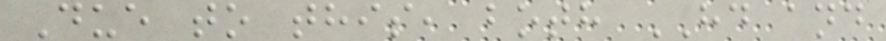Due to this, both HD and
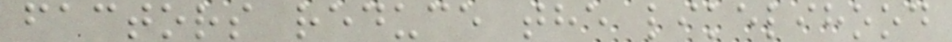factors reduce the likelihood
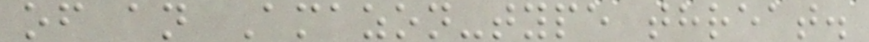of an Amazon-type threat.
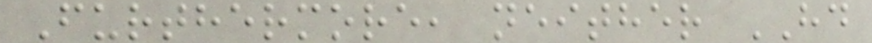Furthermore, neither HD
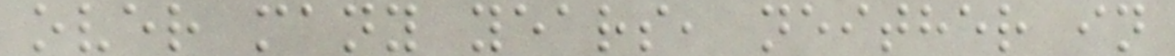over many years, neither in
